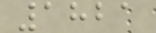1821
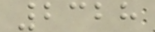2328
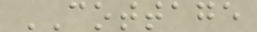COTTAGE
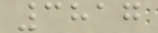3817
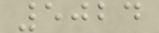5024
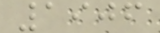1906
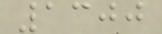1300
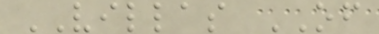VILLAS OF
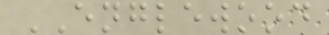ENGLEWOOD
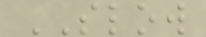SLOW
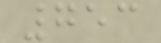753
